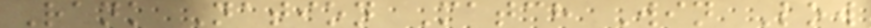Rank Nation Match Win Low
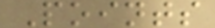Points
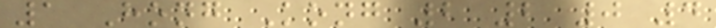1 Hong Kong 2 2 0 4
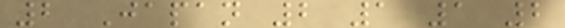2 Japan 2 1 1 2
